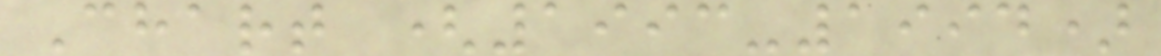Chart (1993-1994)
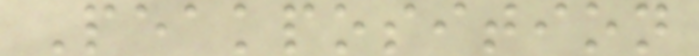Peakposition
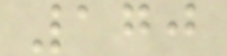170
